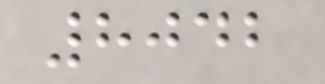8042
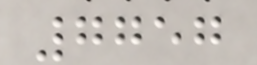7757
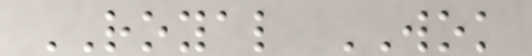ROYAL WOK
